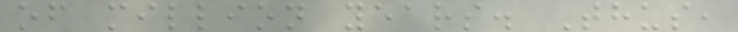of million years. Thus,
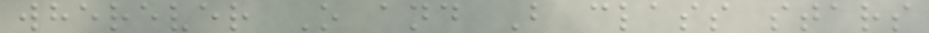wherever O and B class stars
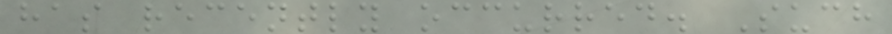has recently occurred. Such
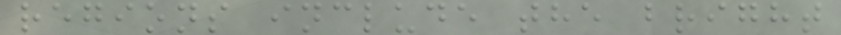regions include the bright
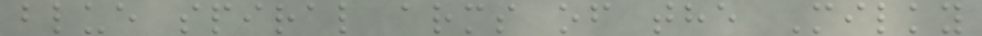blue spiral arms of the Milky
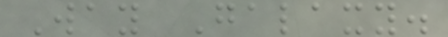Way Galaxy.
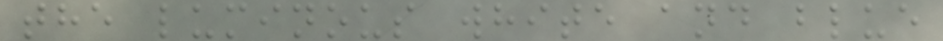the luminous white and blue
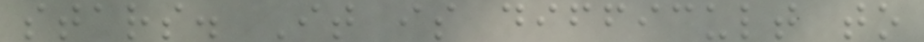stars. It is difficult to
